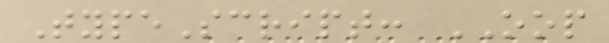TypeScript: OOP
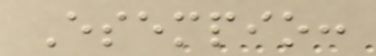Esempio:
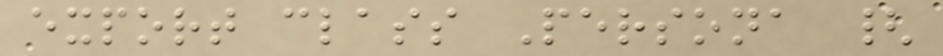export class Persona {
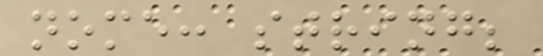nome: string;
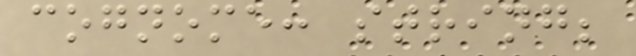cognome: string;
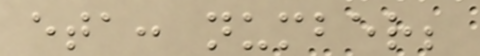eta: number;
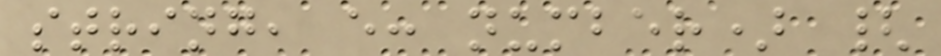string, e: number) {
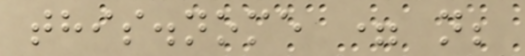this.nome = n;
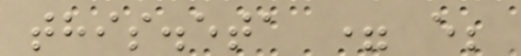this.eta = e;
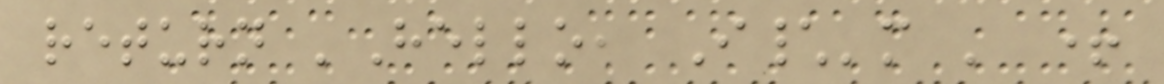return 'Hello, I\'m ' +
